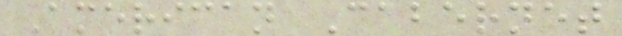American Cabernet
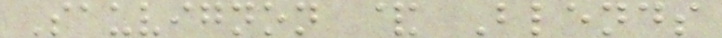Sauvignon & Blends
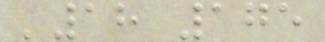'18 175
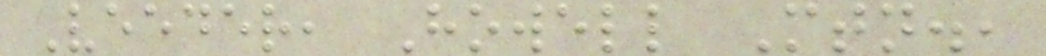Veeder, Howell Mtn.,
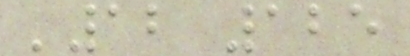'12 125
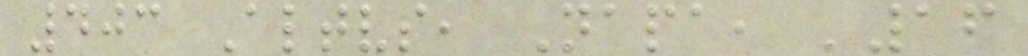403 Altvs, Napa, '16
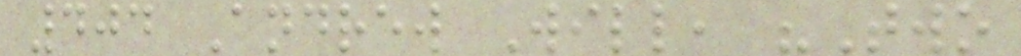404 Andrew Will, "Two
